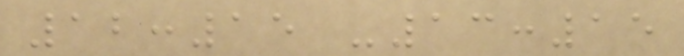12:15 -13:15
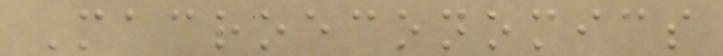Macroeconomics
